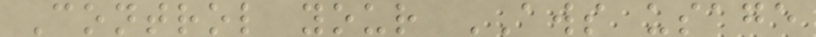Control your AWS usage
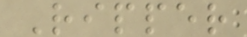Ripper
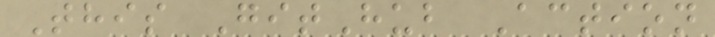This GitHub Action
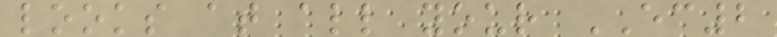looks at all your EC2
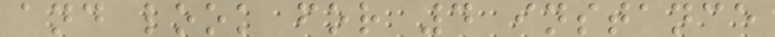and look for 4 instance
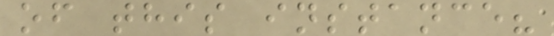of this instance?
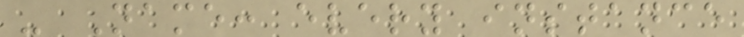- Name: every instance
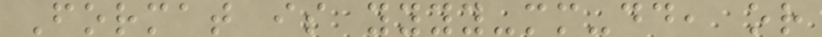Format is yyyy-mm-dd, or
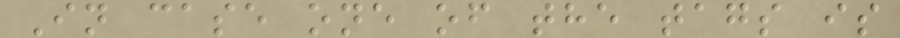In case one of the tags is
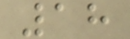18
